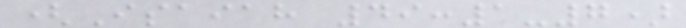(Isaiah 49:1-7)
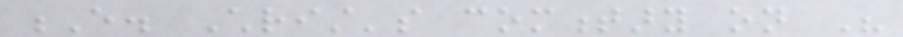E. Christ's commentary on His
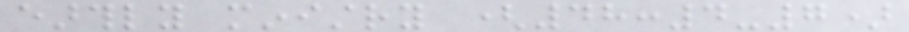earthly ministry (48:4-7)
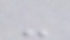-
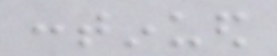continued
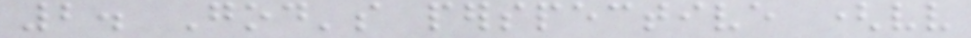2. God's perspective (vv
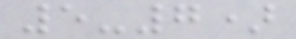5-7)
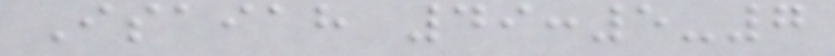Isaiah 49:5-7
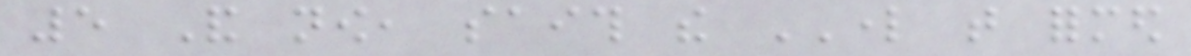5 And now, saith the LORD that formed
